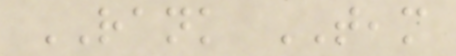RANK TEAM
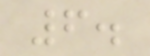6.
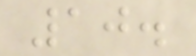10.
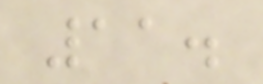11.
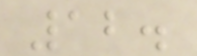12.
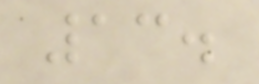13.
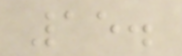15.
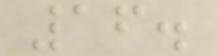16.
